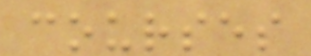courses
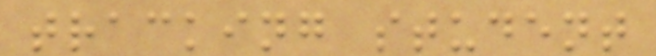tracking student
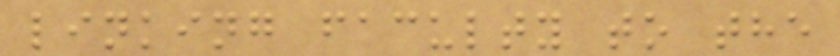linking faculty to the
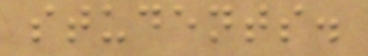students.
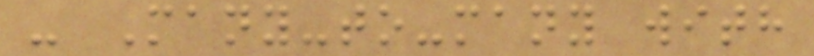- Many-to-many with
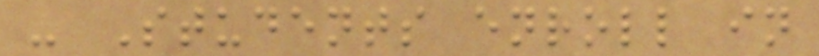- Students enroll in
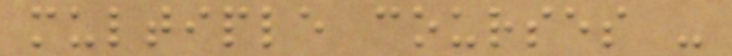multiple courses -
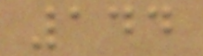144
